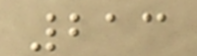213
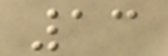13
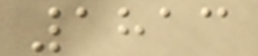1813
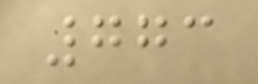773
